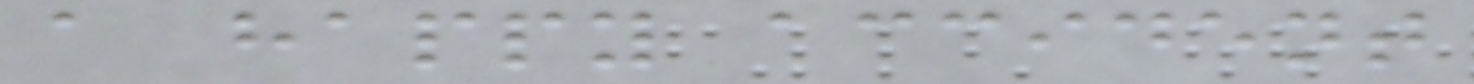a happy accident
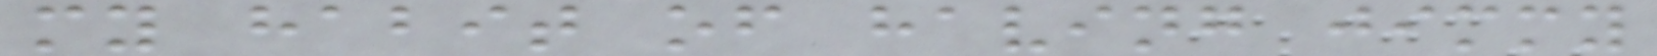my habit of having jimmy
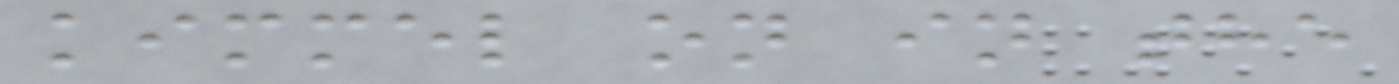kimmel on in the
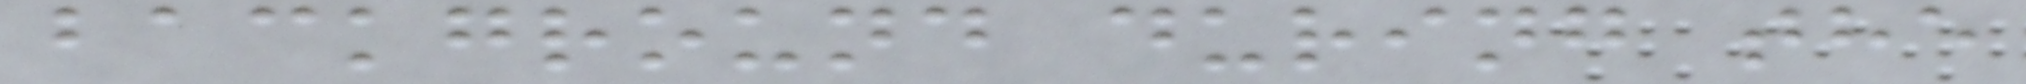background during the
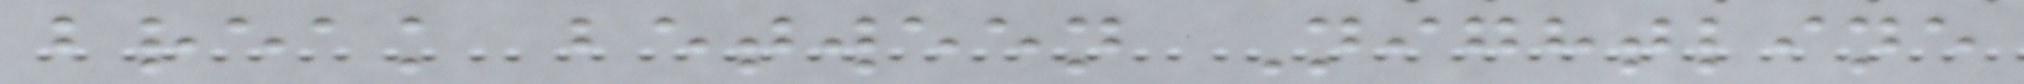break between Nightline
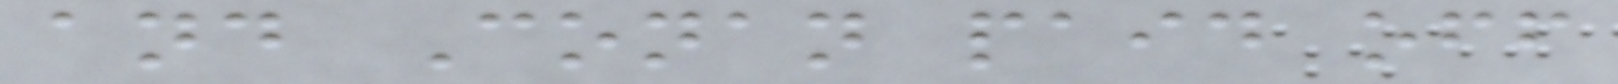and Conan paid off
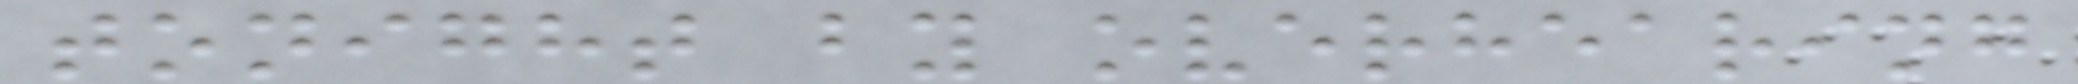tonight by overhearing
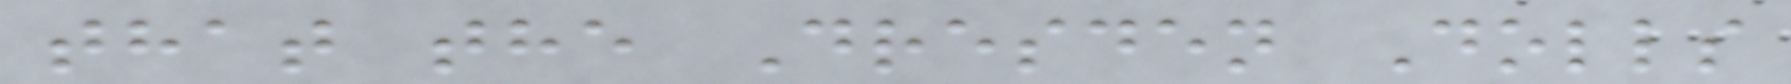that the Dresden Dolls
